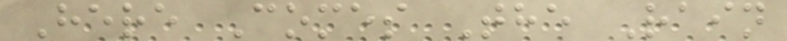Here Comes The Rain
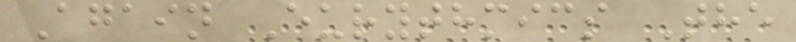Again Eurythmics The
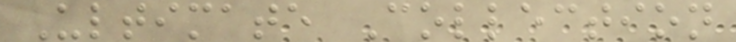Ultimate Collection
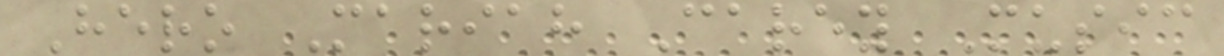Hero Mariah Carey Music
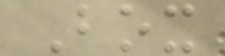Box
